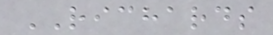RICHARDS
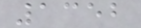1352
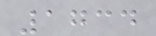1734
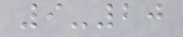9-20
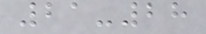21-28
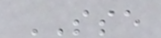SSE
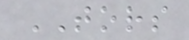TORS
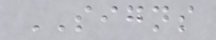SIGNS
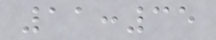11:35
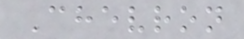Chevron
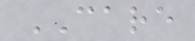CARE
